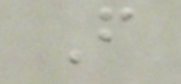F
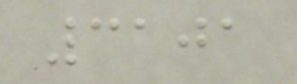3101
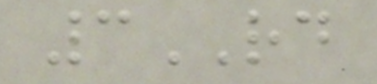3RD
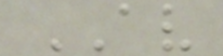AV
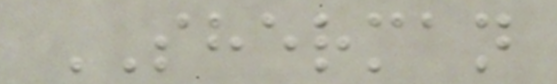SHERMAN
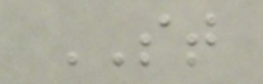ST
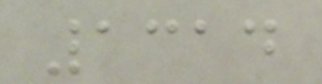1314
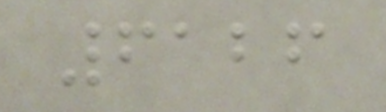6126
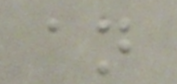an
